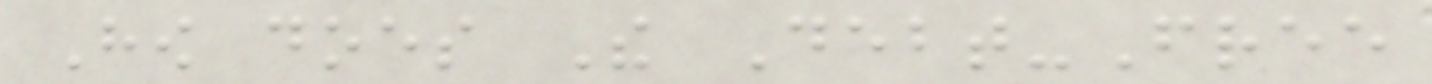How does The Debt-Free
